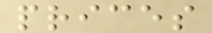prices
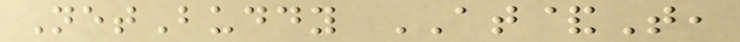NetBuddy AT&T,
